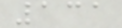131
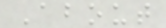About
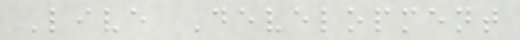Live Development
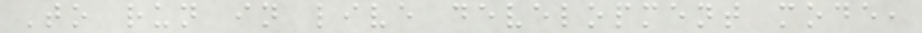To run in live development mode,
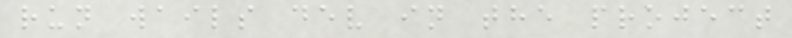run wails dev in the project
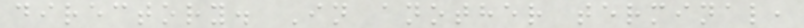directory. In another terminal,
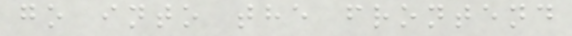go into the frontend
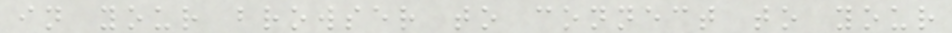in your browser to connect to your
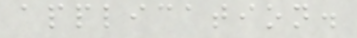application.
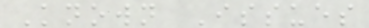Known Issues
